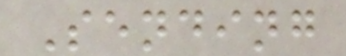Sending
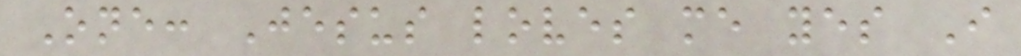One: Jesus loves me yes I
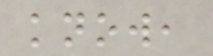know,
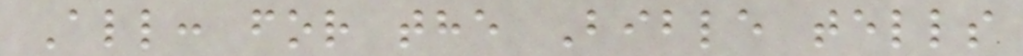All: for the Bible tells
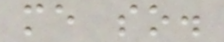me so.
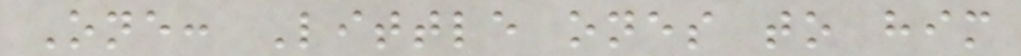One: Little ones to him
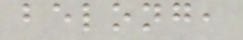belong,
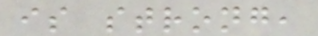is strong,
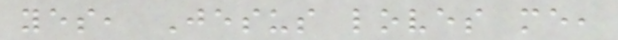yes, Jesus loves me,
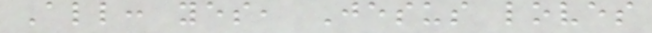All: yes, Jesus loves
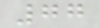77
